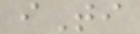iTi
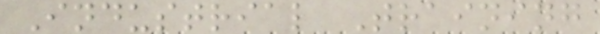Industrial Training
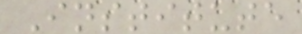Institute
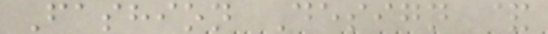Fashion Design &
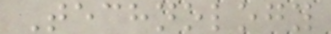Technology
